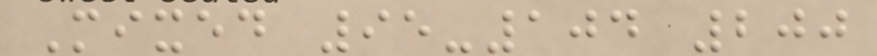Mixed 95-104 200
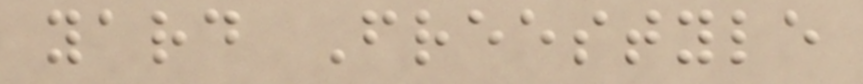yard Freestyle
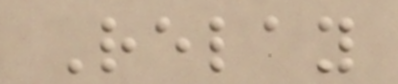Relay
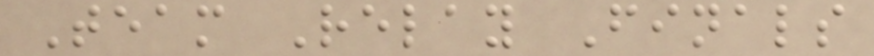Team Relay Finals
